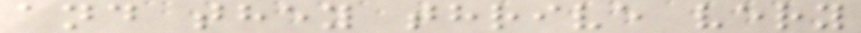and they thrive very
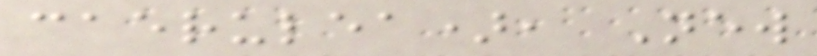caerulea), New
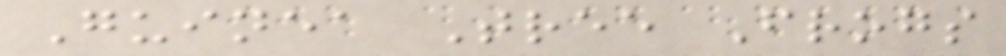Guinea Tree Frogs
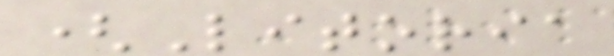(Litoria
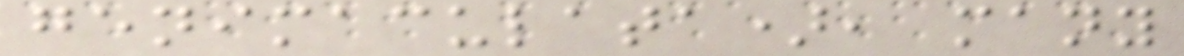genimaculata), many
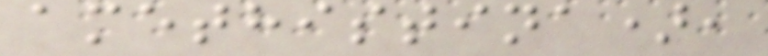amethistina),
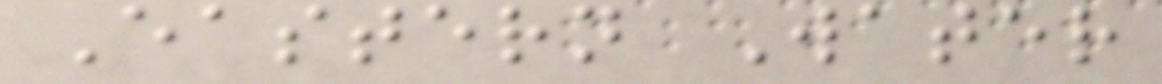Eastern Water
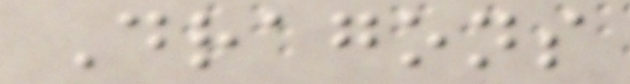Dragons
